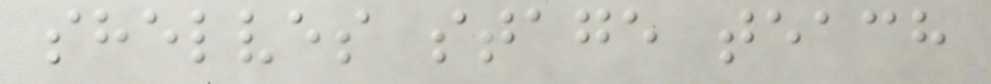shelves stage teach
